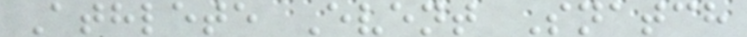Athlete Event Snatch
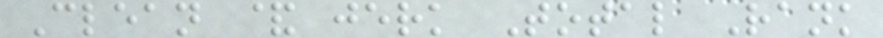Clean & jerk Total Rank
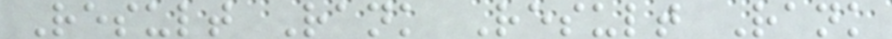Result Rank Result Rank
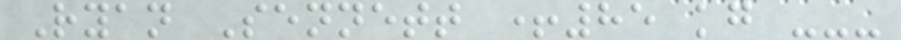Ryan Sennett +85 kg ---
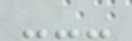---
